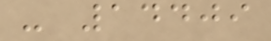- 14409
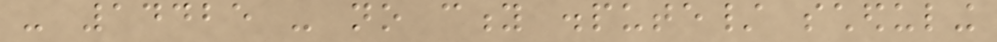- 14425 - no city dispute/ scheduling
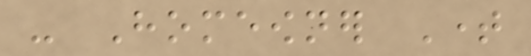- Homeowner Time
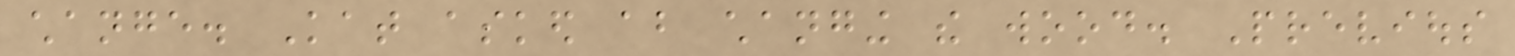change. Kat asked about changing the wood. Previous
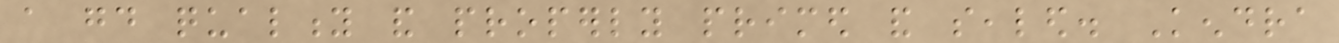a good quality and properly primed and sealed. Kendra
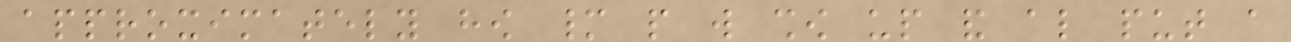approximately how many people will show up and also put a
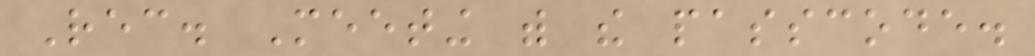Rec. Meeting with the passcode.
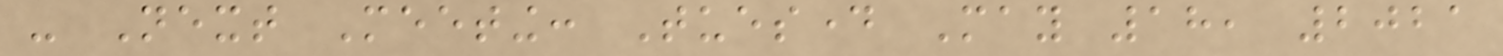- Next Meeting: Tuesday May 18, 2021
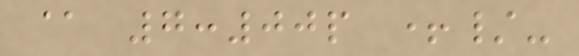@ 7:00p +/-
